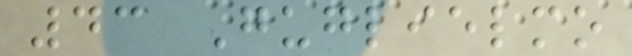43 Guglielmo
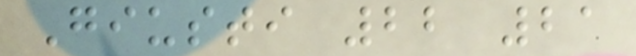Giusti 22 21
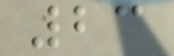23
